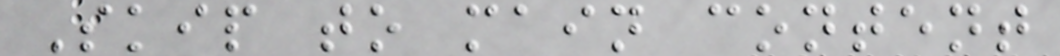Skip to main content
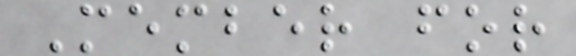Member for
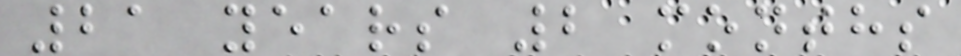21 years 2 months
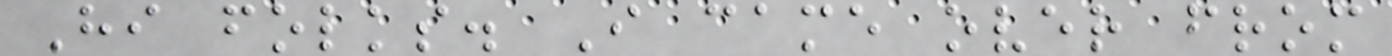Hi folks. I came over from
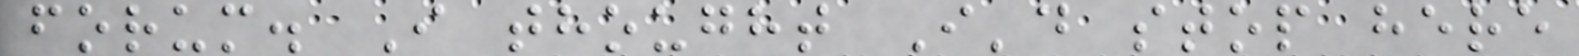forum. I thought I'd stop here
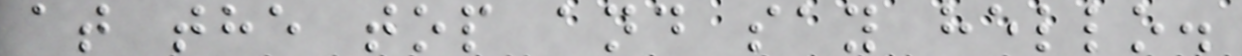at the top and say hello.
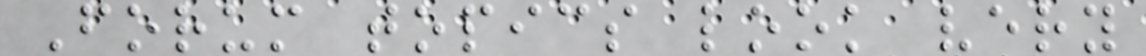Forum topics look very
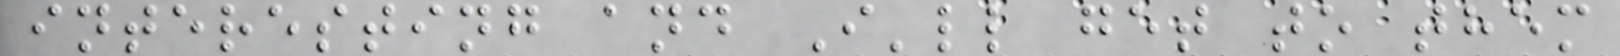interesting and I'll get to them
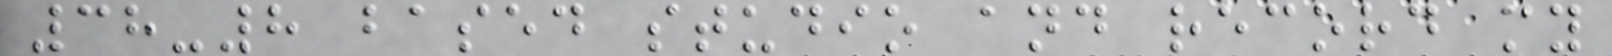38-8 based studio and record my
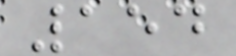154
